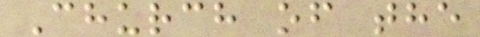Church of the
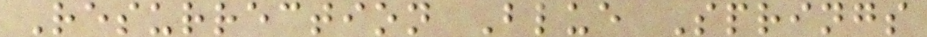Resurrection Blue Springs
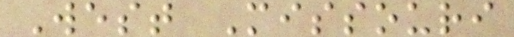West Missouri
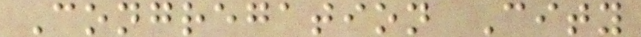Congregation City
